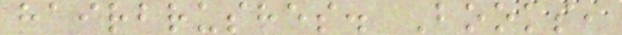hairbrushes. Books,
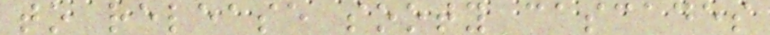to release sooty cascades
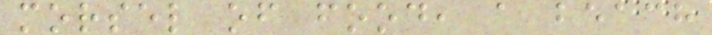morsel of food, a beach
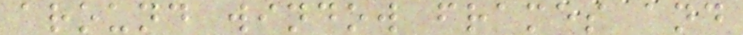around window frames and
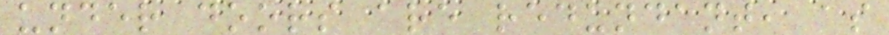under doors are redundant, as
